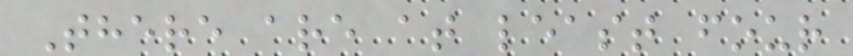There are at least four
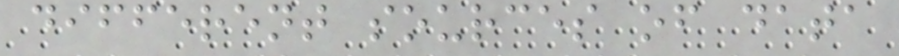different sources of data
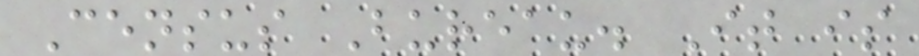Census Bureau. It is
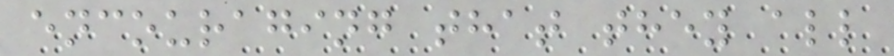encouraging that they all
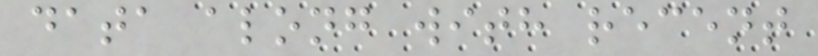data along with recent
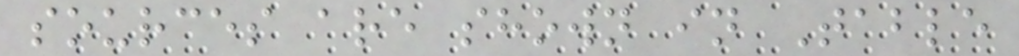sources are shown in Table
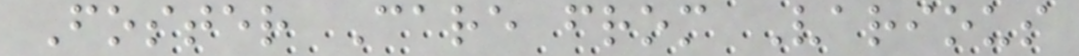Foster Care from Various
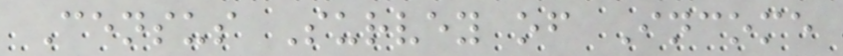Census Survey of Income
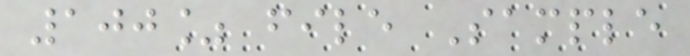100% file Sample
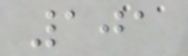101
